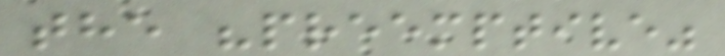the "preemptive"
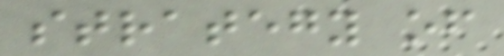strategy of
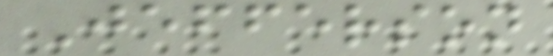Jefferson
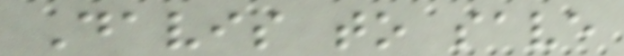Davis to save
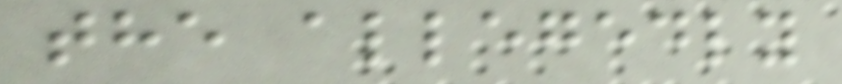the allegedly
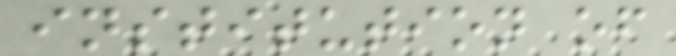institution of
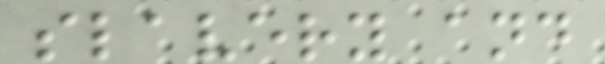slavery and
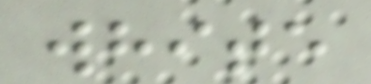white
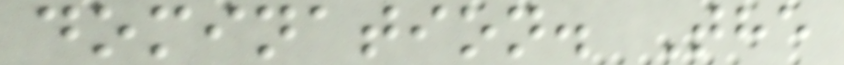domination. The
